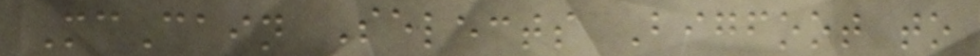McCain Selects Bigfoot to
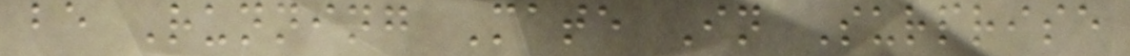be Running Mate In Surprise
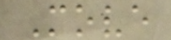Move
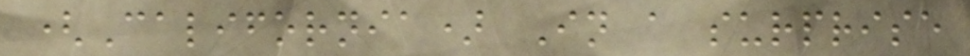(California) In a surprise
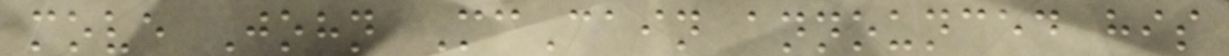move John McCain announced his
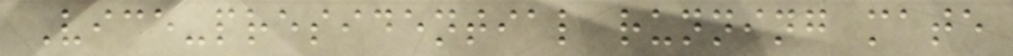Vice-presidential running mate
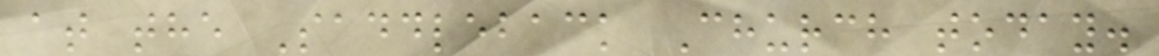at the Saddleback Church today.
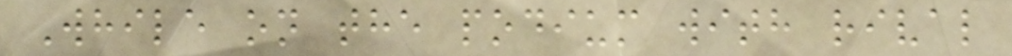While on the podium with rival
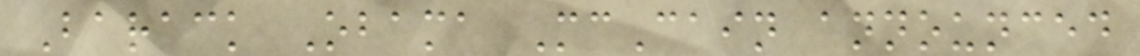Barack Obama McCain announced
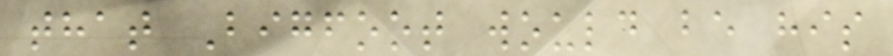that Bigfoot would be his
